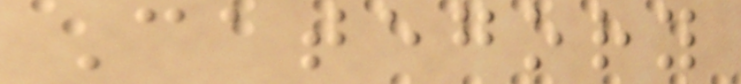Category
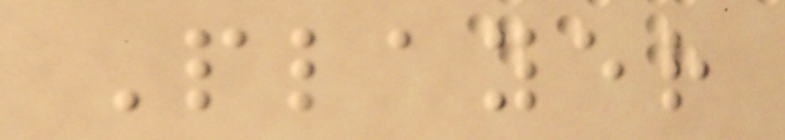Player
